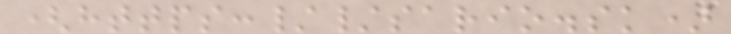(https://sario.sk)
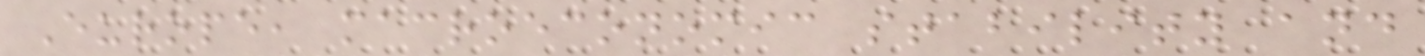Europe, macroeconomic stability and
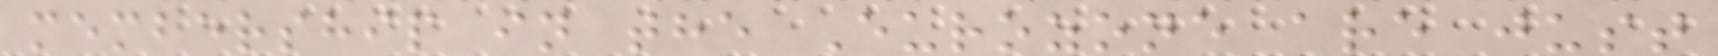membership in the Eurozone are just
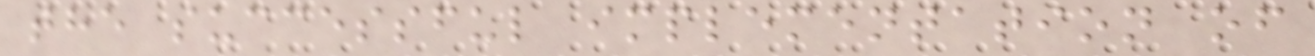the successful implementation of
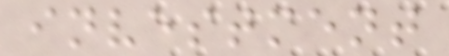investment
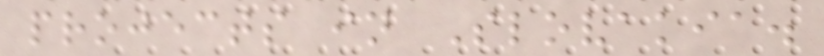projects in Slovakia.
